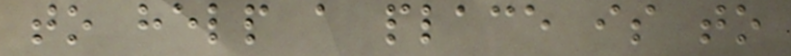to help a place is to
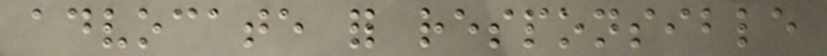advocate for responsible
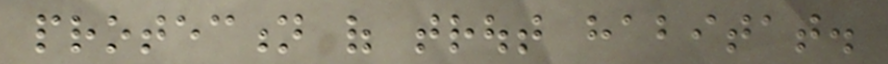protection of trout habitat.
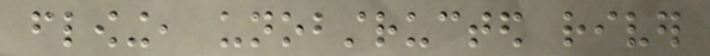flowing, unobstructed river
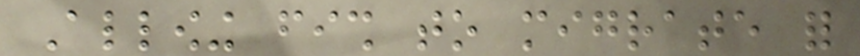Allowing fish to migrate for
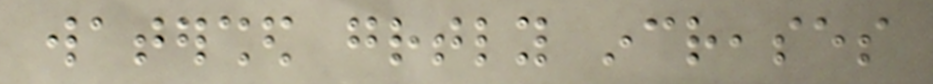watershed greatly increases
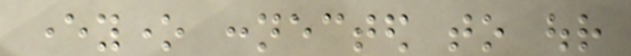everyone connected to our
